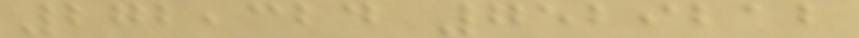272,324 7529212
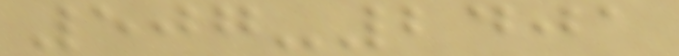507-2401
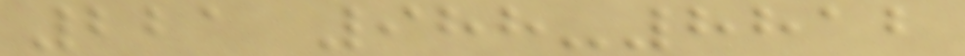221 988-8812
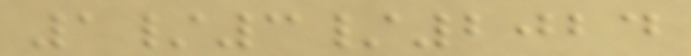1/3/2024
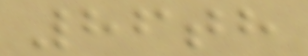86th
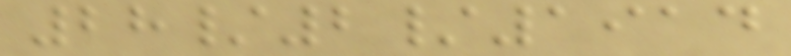28/2/1914
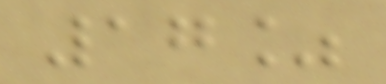17%
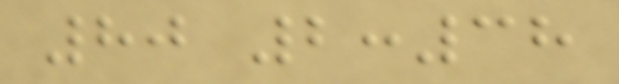80 2:38
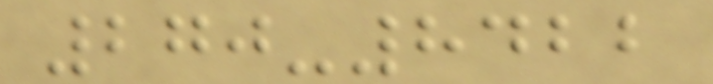270-8422
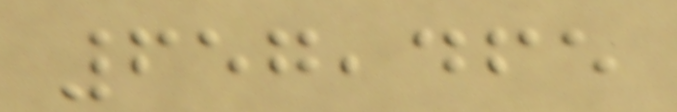657,465
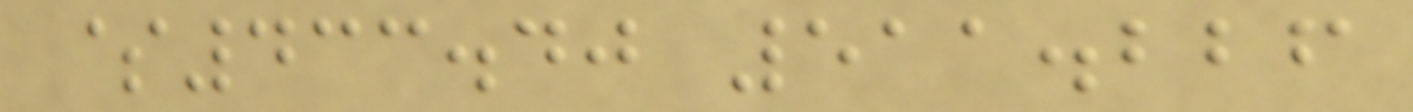$433.40 511.226
